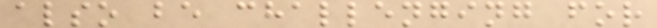also be challenging for
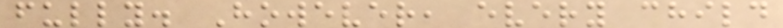fully. However, every child
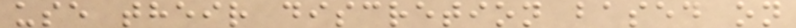use their discretion based on
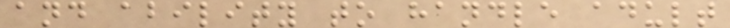and ability to handle adult
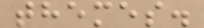themes.
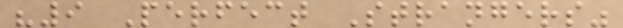"9 Perfect Strangers"
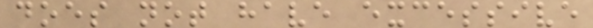does not have excessive
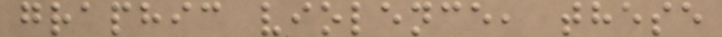graphic violence, these
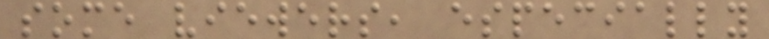some viewers, especially
